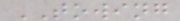TOWING
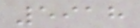5918
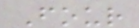Four
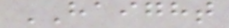HAIGHT
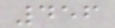456
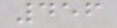456
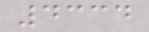4334
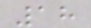18
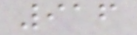916
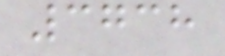3738
